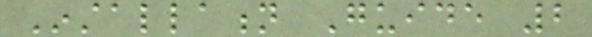Installation Guide 2
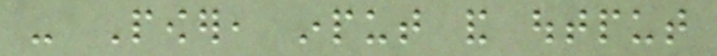- Power, input and output
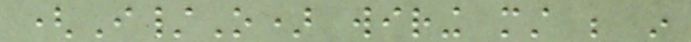(I/O) wiring must be in
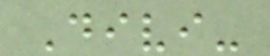Divi-
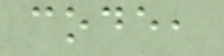code,
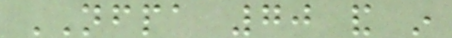NFPA 70 and in
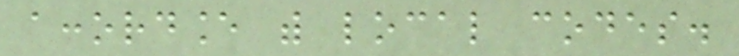accordance with local codes.
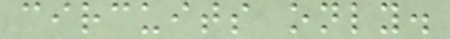circuits only.
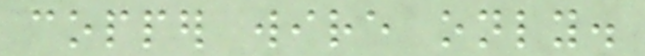copper wire only.
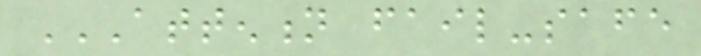ATTENTION FAIL-SAFE
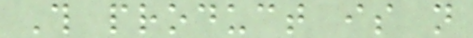This product is not
